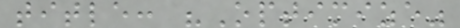title: "Optimize"
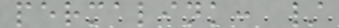permalink: /
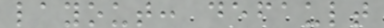layout: default
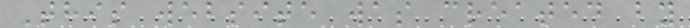This website was created by
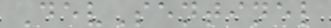DevSentinel
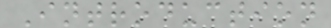Introduction
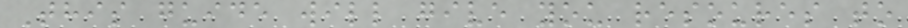This guide will give you resoures to
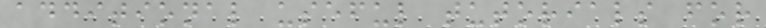additional useful tutorials for
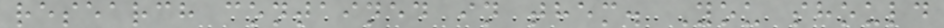research contained in them. You should
